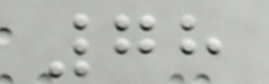78
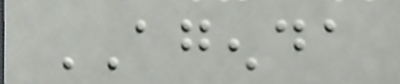AGENDA
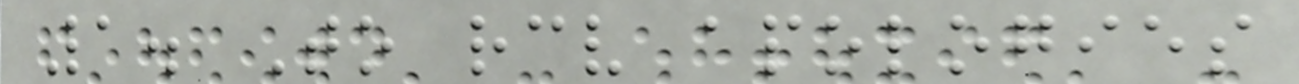1. To receive apologies
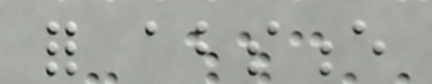for absence
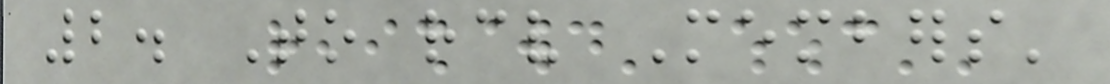2. To receive Members'
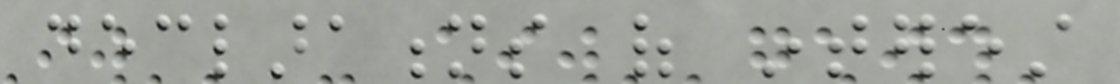declarations of interest
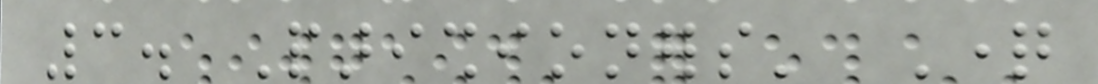3. Parishioners' Question
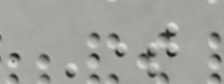Time
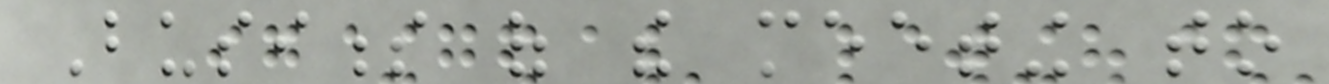Business of the meeting to
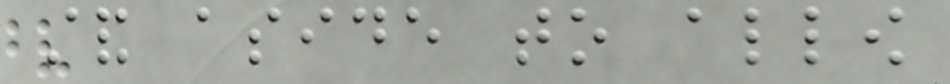stand aside to allow
